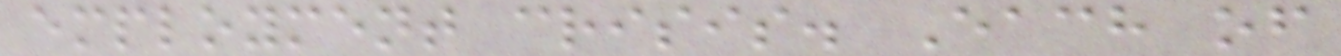employment crisis. Each of
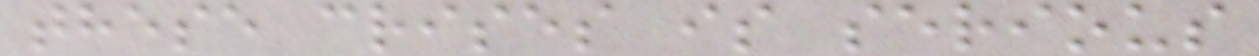these crises is serious
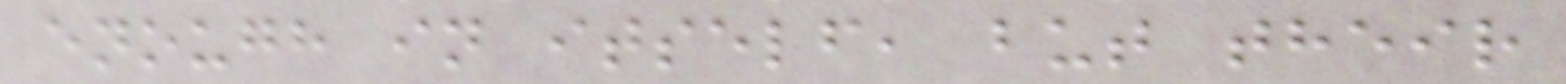enough in itself, but their
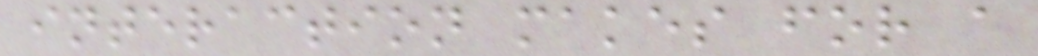interaction makes for a
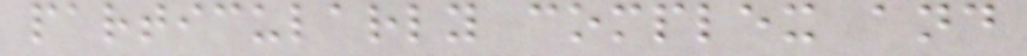particularly complex and
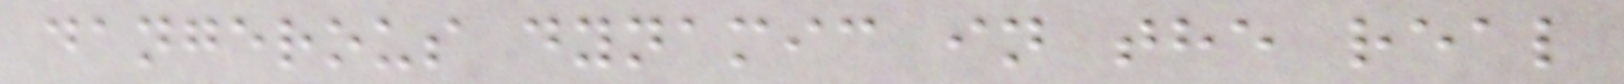dangerous dynamic in the real
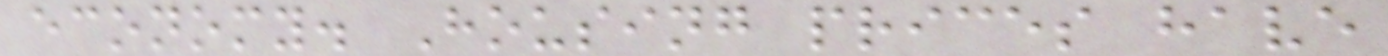economy. Housing prices have
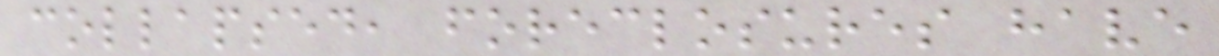collapsed, foreclosures have
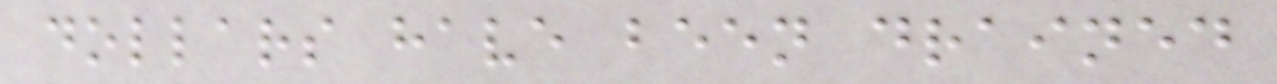dollars have been drained
